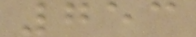753
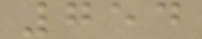754
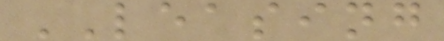LEASING
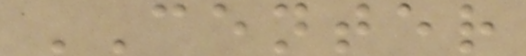CENTER
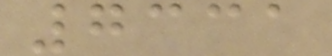7331
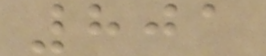801
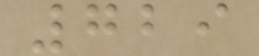729
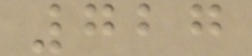727
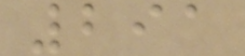291
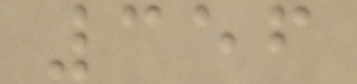356
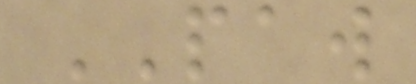PAW
